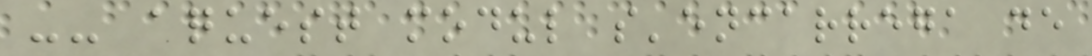-- aquest modul s'encarrega de
